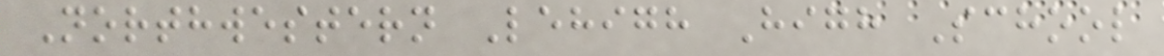Northwestern Lehigh High School
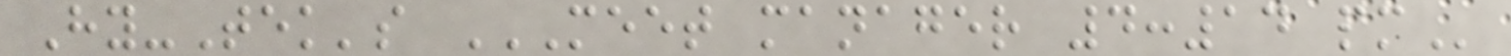Hy-Tek's MEET MANAGER 4:14 PM
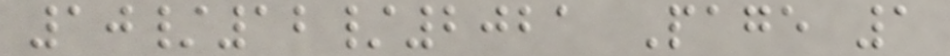10/12/2021 Page 1
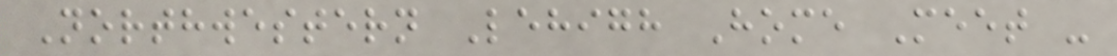Northwestern Lehigh Home Meet -
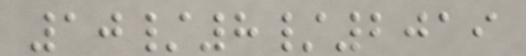10/8/2019
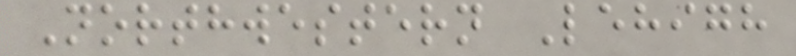Northwestern Lehigh
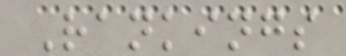Rankings
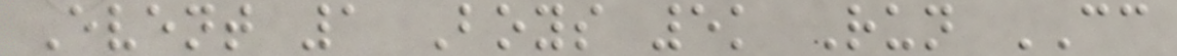Event 1 Boys 5k Run CC
